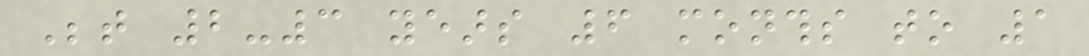Between 2-3 years 6 months to 1
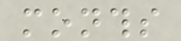months
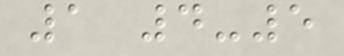1 4-5
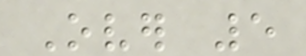Over 5
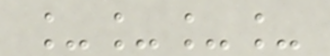____
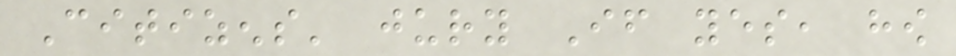Citizens' jury If yes, how
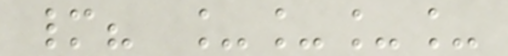many? ____
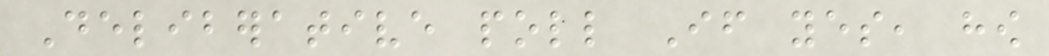Deliberative poll If yes, how
